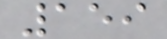159
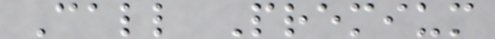Call Premium
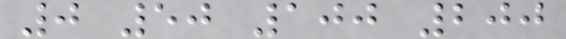0 50 100 200
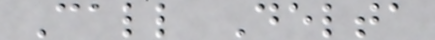Call Delta
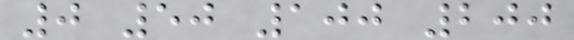0 50 100 200
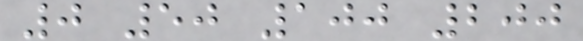0 50 100 200
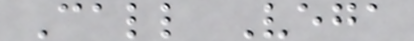Call Vega
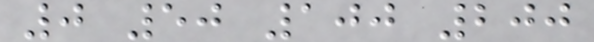0 50 100 200
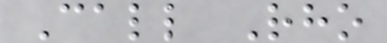Call Rho
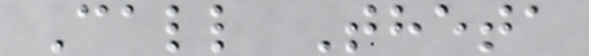Call Theta
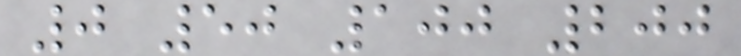0 50 100 200
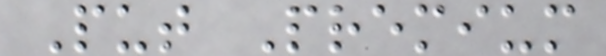Put Premium
